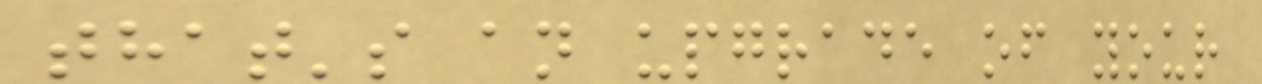that's an upgrade of your
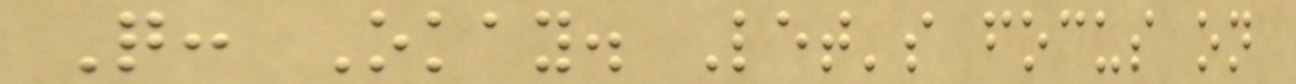Q: Okay. Let's focus on
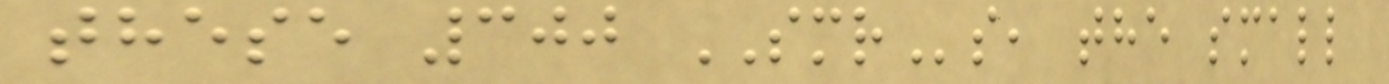these 300 SMRs, the small
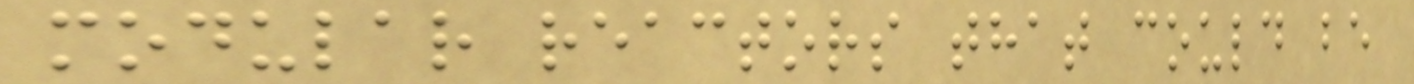modular reactors that could be
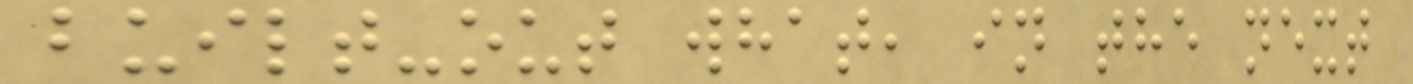built-out what, in the next
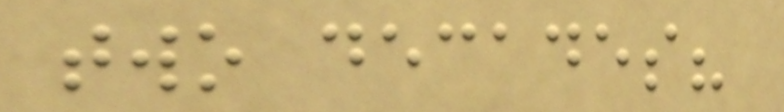two decades?
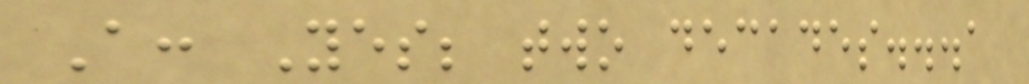A: Yes; two decades...a
